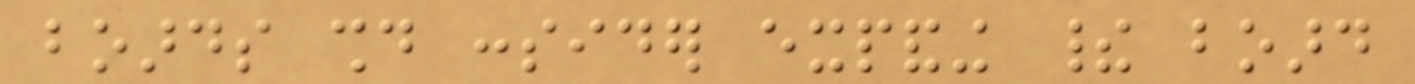boards should consider expanding their board
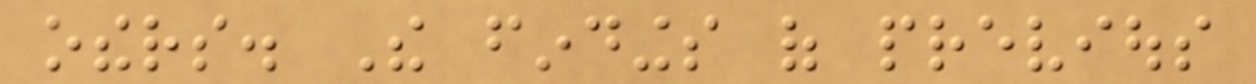others. The findings of previous
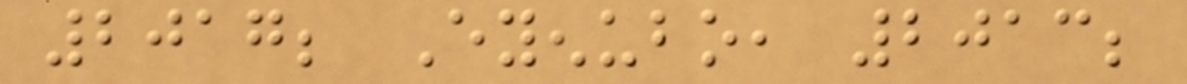2017; Eyenubo, 2013;
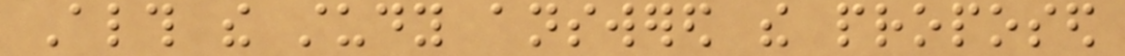Although the study answered the proposed
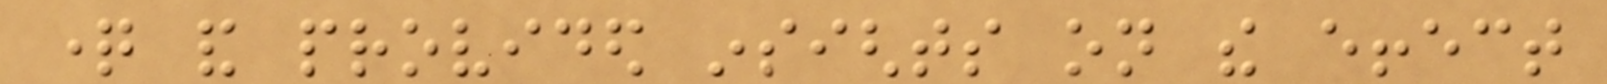question and provided insights on the effect
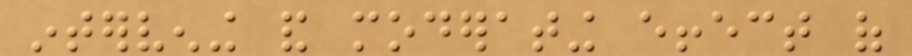intervening and moderating effect of
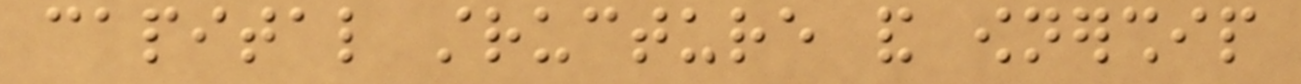capital structure and ownership
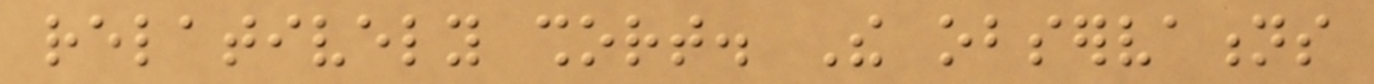relatively short. The observations
